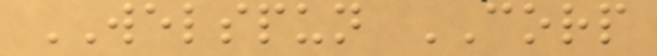WELSPUN CORP
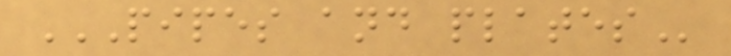PIPES AND PLATES
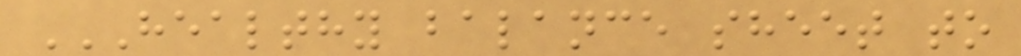HEALTHY BALANCE SHEET TO
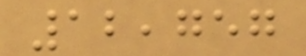12,757
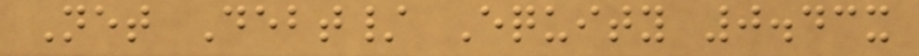Net Debt/ Equity 0.43x
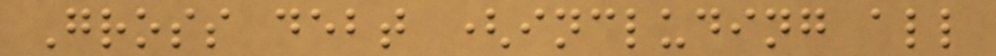Gross debt (including all
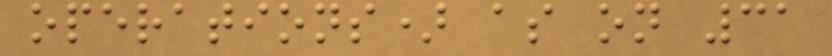operations) as on 31
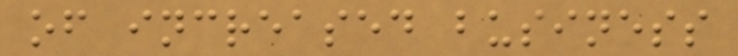of increased business
